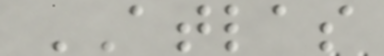ATLAS
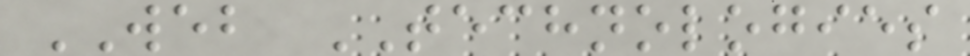WEB TECHNOLOGIES
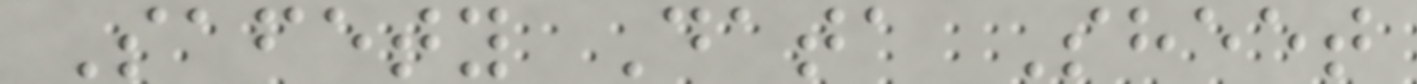Safety Data Sheet
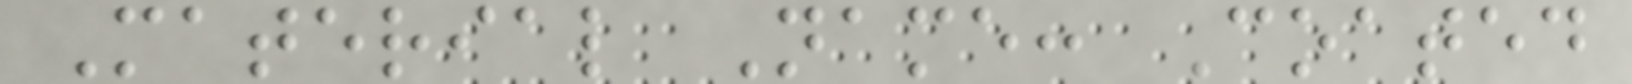Material Name: Coated
